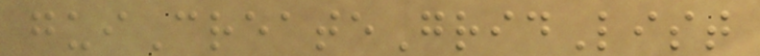guiCreateGridList
